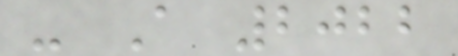- A 2022
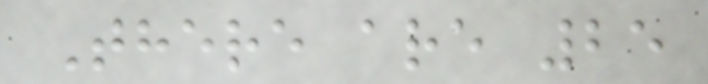There are 25
